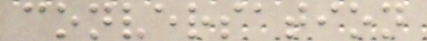conversation
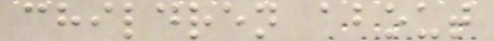children about
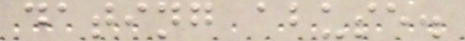dating abuse.
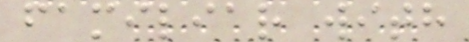familiar with
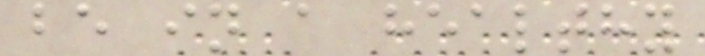be in a healthy
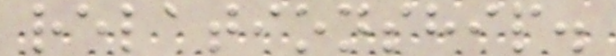relationship.
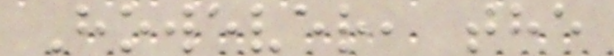However, the
